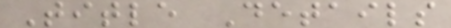Title Details
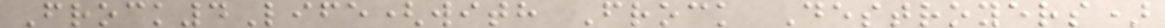Frock4Life(with Frock Destroyers)
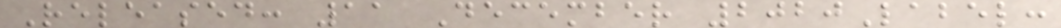Released: 11 December 2020Label:
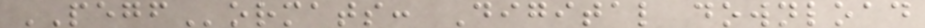PEGFormats: Digital download
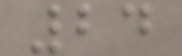24
